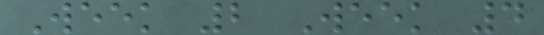Week 2 Week 4
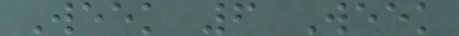Week 6 Week
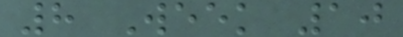8 Week 10
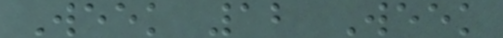Week 12 Week
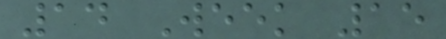14 Week 15
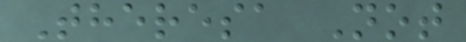Theresa Not
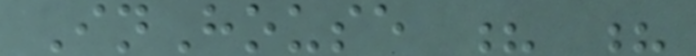InHouse ? ?
